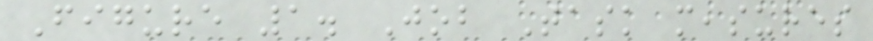Figure 1. Job Task measures
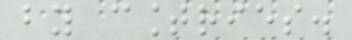by countries.
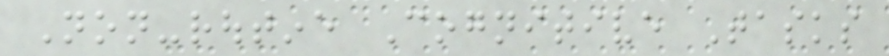Non-routine Cognitive Tasks
